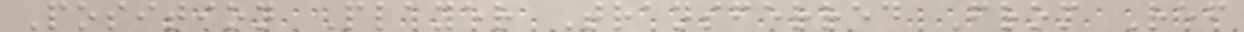Position Player Transferred From Ref
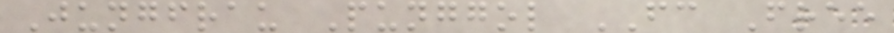Jungfrau Punggol FC Free
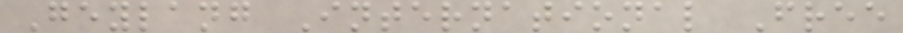Geylang International Free
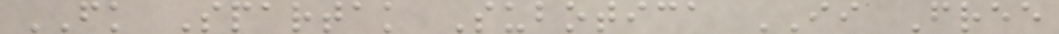FK Spartak Subotica II Free
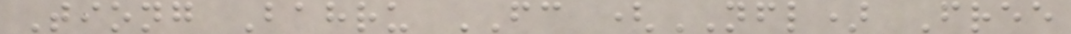Tiong Bahru FC (NFL) Free
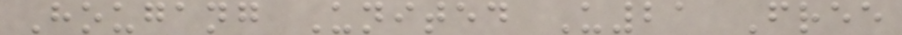Hougang United U21 Free
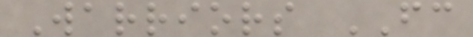Warriors FC
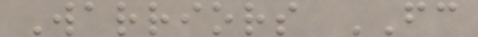Warriors FC
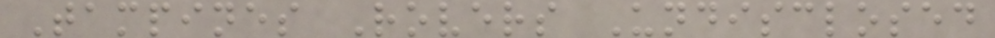Tampines Rovers Undisclosed
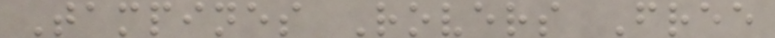Tampines Rovers Free
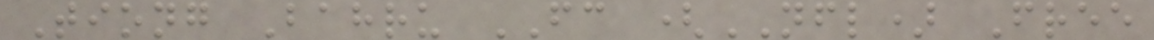Tiong Bahru FC (NFL) Free
